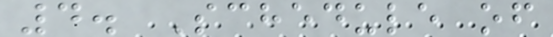4. Schedule of
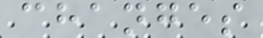changes
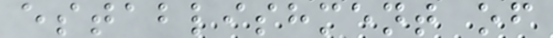establishment of
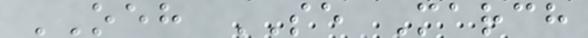OEH SE March
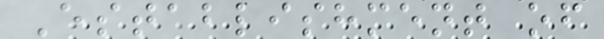Establishment of
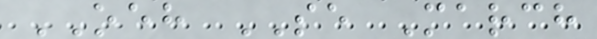OEH SE March
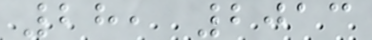28, 2013
